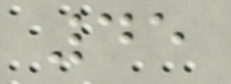45
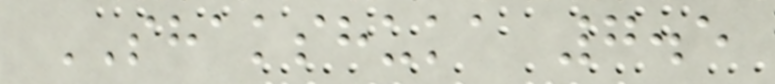SHAKSHUKA 7.5
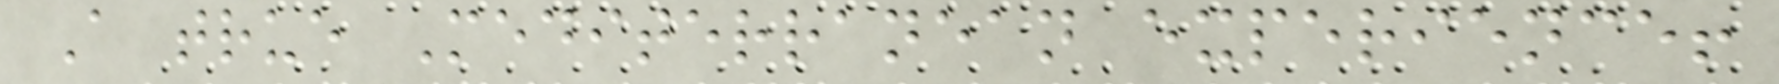A true Mediterranean experience!
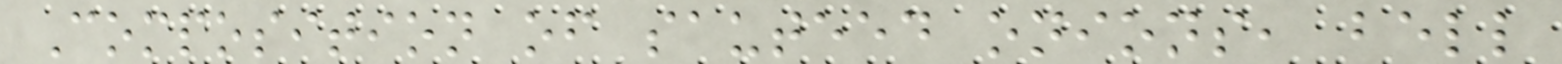Composition of sauteed onions, bell
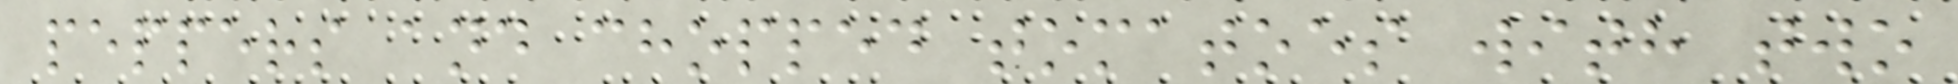peppers and chopped tomatoes with two
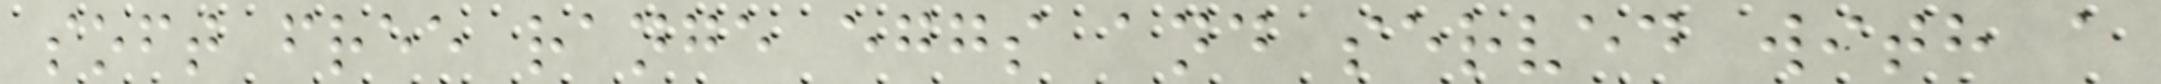soft free range eggs and served with a
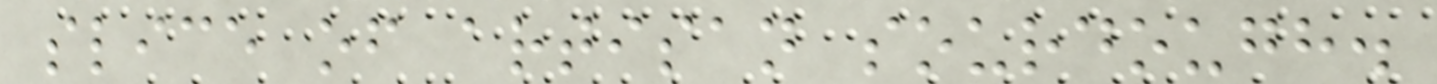slice of artisan sourdough.
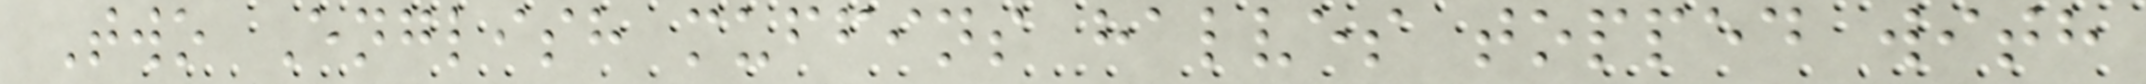Two English muffins halves topped with
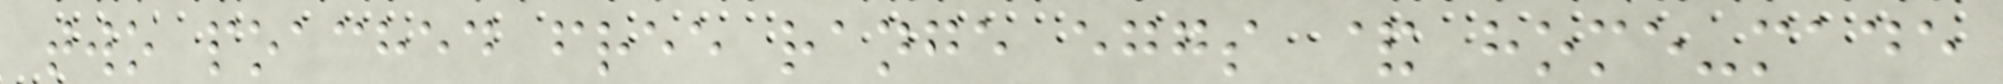two poached free range eggs & home-made
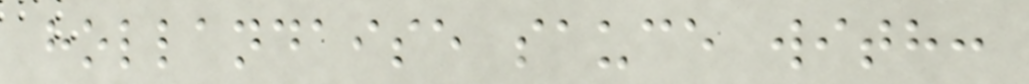hollandaise sauce with:
